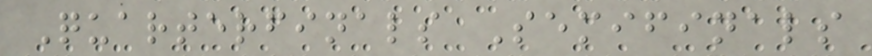Quarterfinals Semifinals
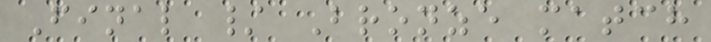Final / Bronze match
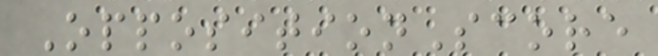OppositionScore
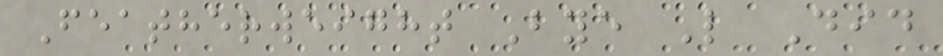Featherweight Bye L Did
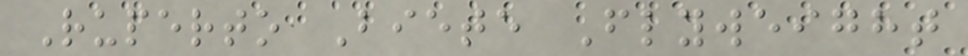Ruperto Biete Flyweight
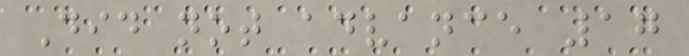Did not advance 17
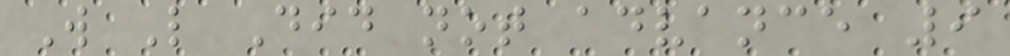W L Did not advance 9
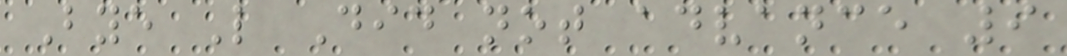Bye L Did not advance 9
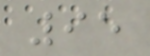95
